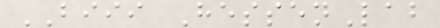BIII HessenLab
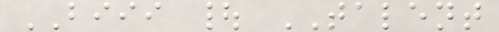BIII | TALENT
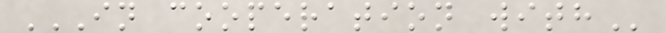IN COOPERATION WITH
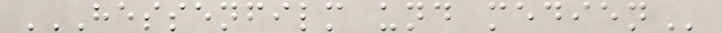HESSENFILM UND MEDIEN
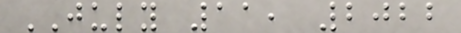JULY 11, 2022
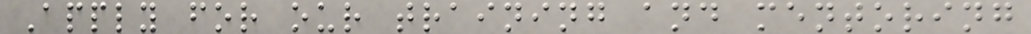Apply for our training and mentoring
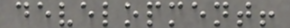development!
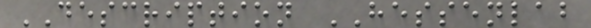DESCRIPTION HESSENLAB
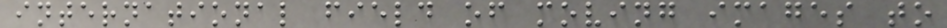international field of moving images to
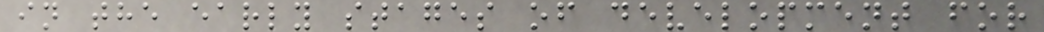in the early stages of development for
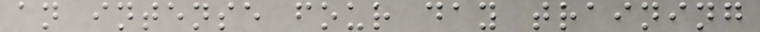an intense four day training
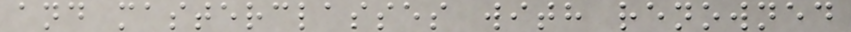and masterclasses with renowned
